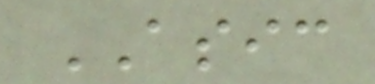ASIC
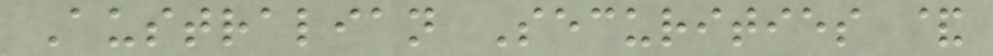Australian Securities &
